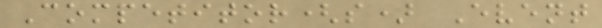Competitor(s) Event
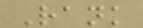Rank
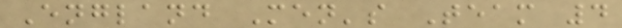England Men's Team 4
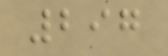297
